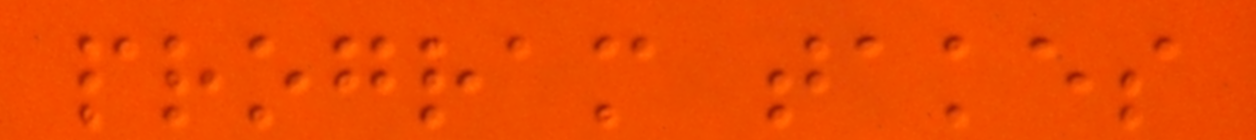program takes
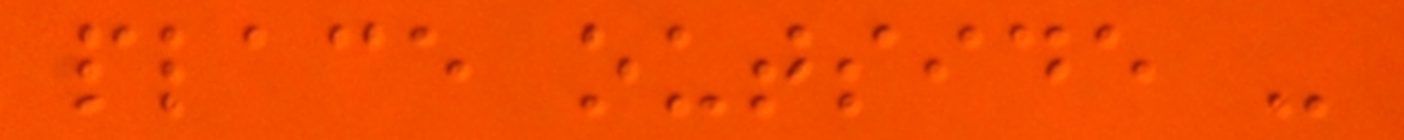place outside -
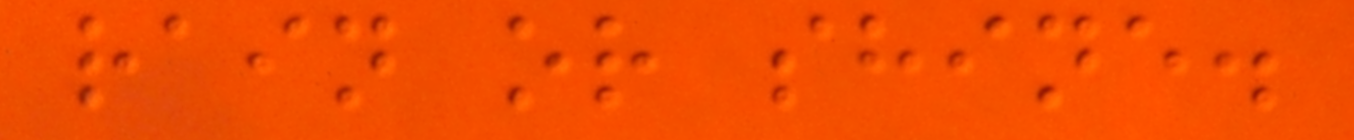rain or shine.
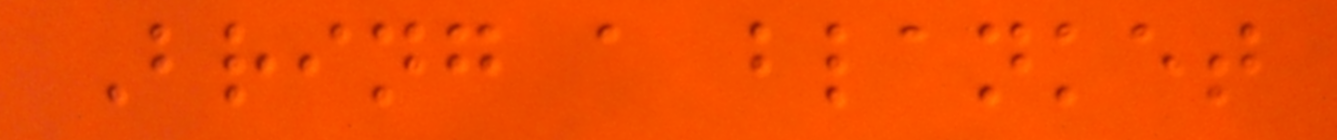Bring a blanket
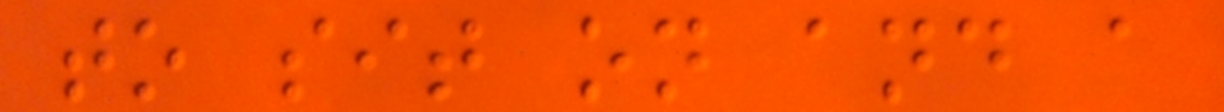to sit on and a
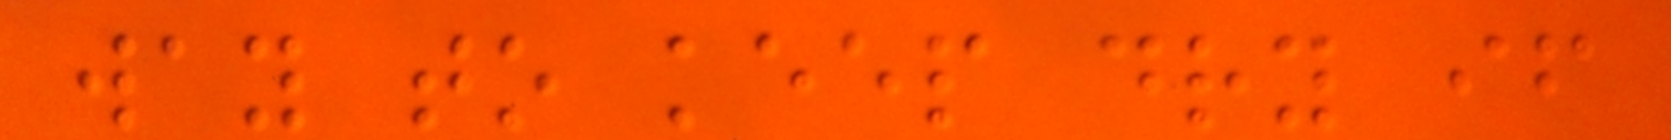way to keep dry if
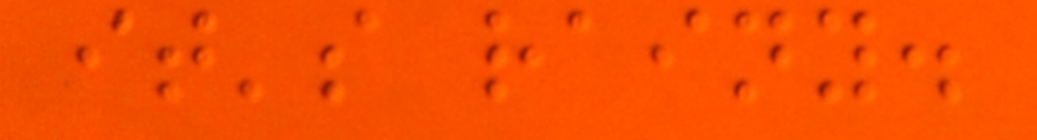it's rainy.
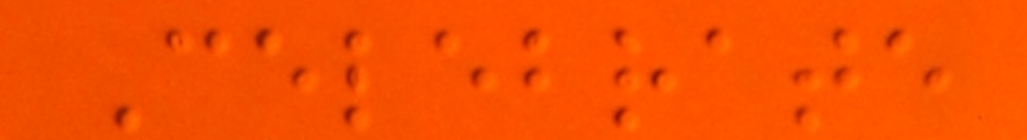Celebrate
